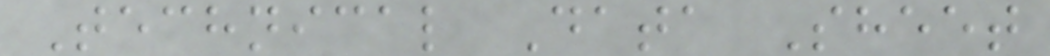Technical Data Sheet
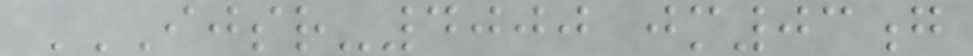IJSR-4000 JM03G
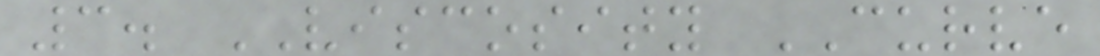3. VISCOSITY CURVE
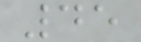45
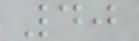40
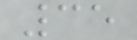35
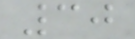30
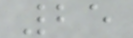25
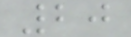20
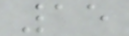15
